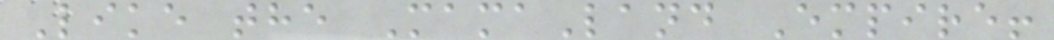Like the MamaLand Empire!
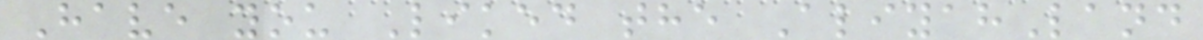Have you Liked the AliyahLand
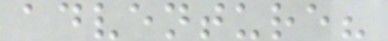adventure?
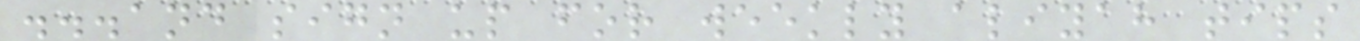...and sign up for weekly aliyah tips
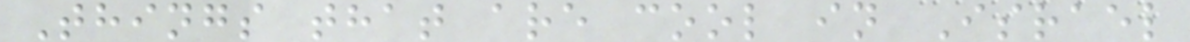Things that are cool in Israel
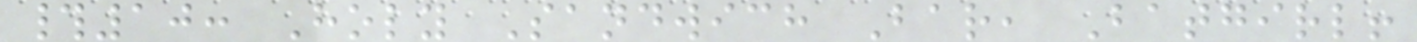#10: Holy Sandwich Bar, Batgirl!
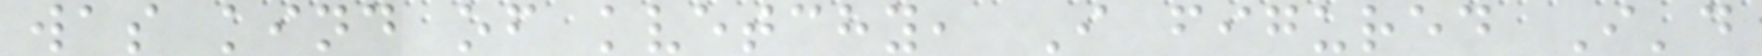was kind of kvetchy, I figured I'd
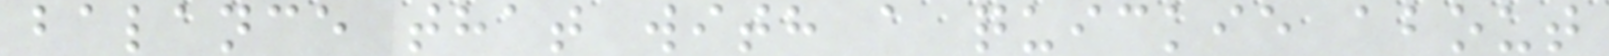balance that with a quickie about
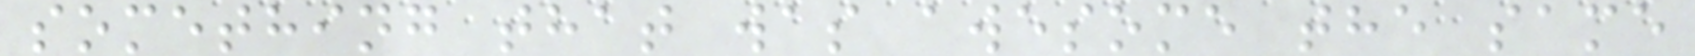something that was awesome the same
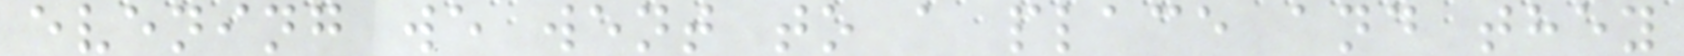evening we went to a place and they
